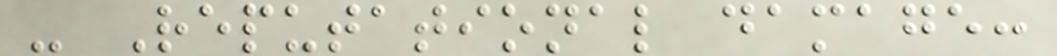- Reputational damage:
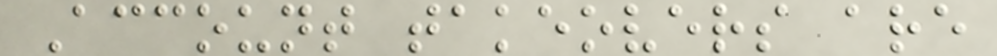Account takeovers are
